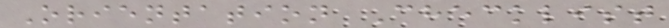Orientation Checklist
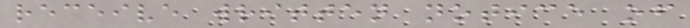receive written notice of
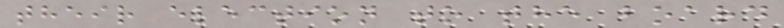their election to the board
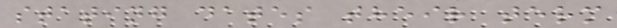stating dates their term
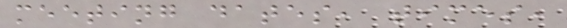meeting dates, times,
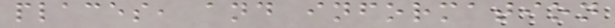places, and information
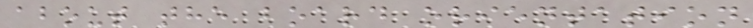about the board orientation
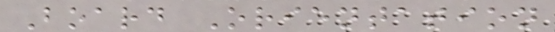Board Orientation
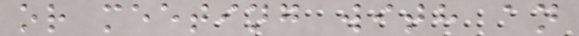or meeting with an
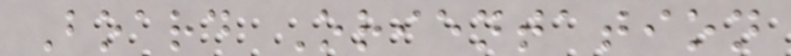Board Orientation
